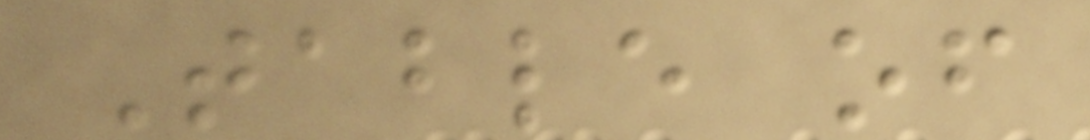Table of
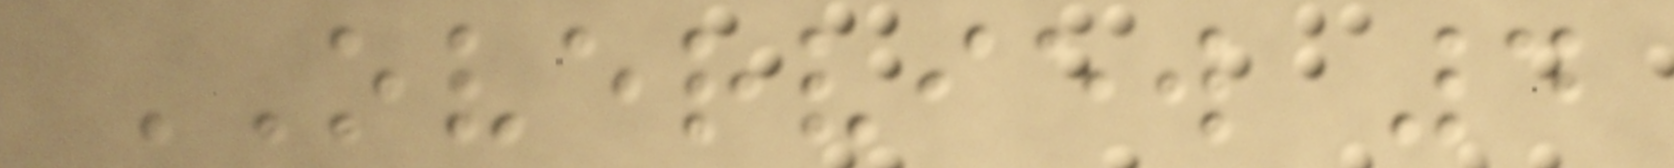OVERVIEW 4
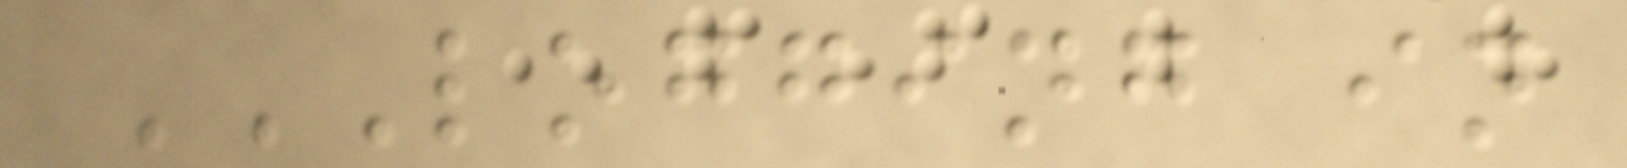LOGGING IN
